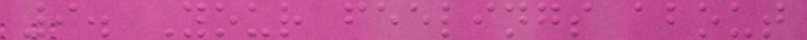9. Your feelings about
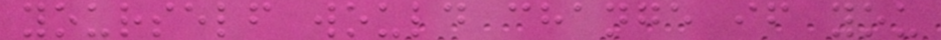yourself would change if you
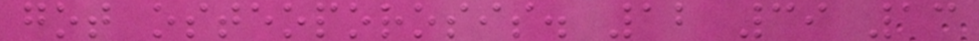got osteoporosis. 12 39 13
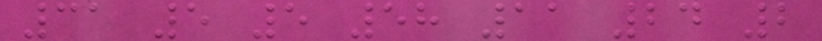31 5 5 58 11 24 2
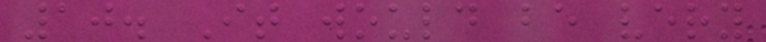10. It would be very
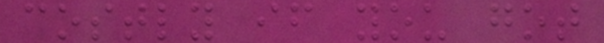costly if you got
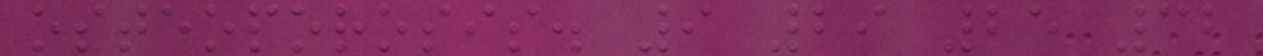osteoporosis. 9 29 25 32
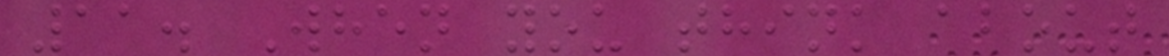11. When you think about
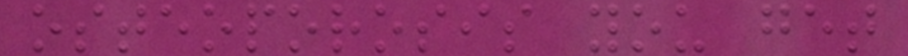osteoporosis you get
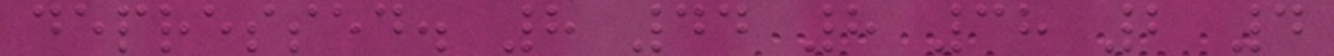depressed. 8 44 8 38 2 4
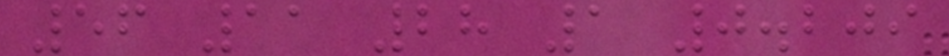56 11 28 1 0.209
